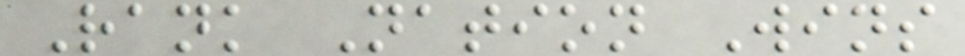Rank Nation Wins
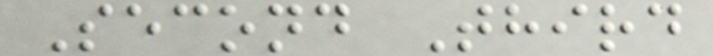Second Third
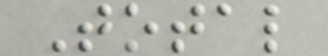Total
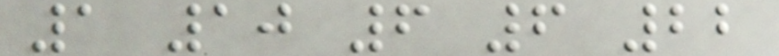1 10 6 6 22
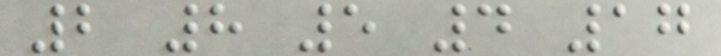2 8 5 4 17
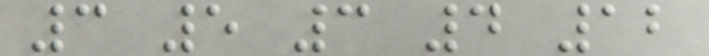3 5 3 4 12
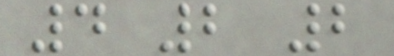4 2 2
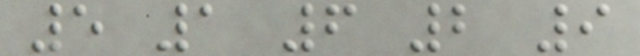5 1 6 2 9
